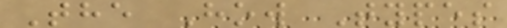The How Types
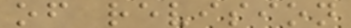of revision
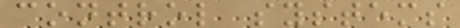control systems
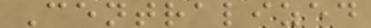Centralized
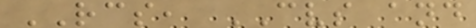RCS, CVS and
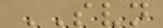SVN
